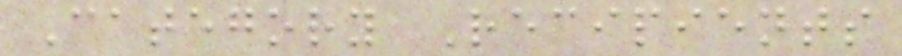Category Recipients
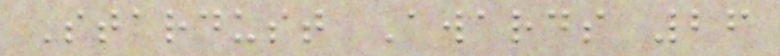Stardust Awards 26
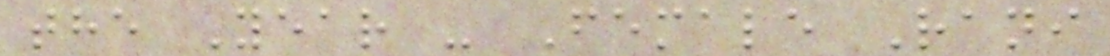the Year - Female Rani
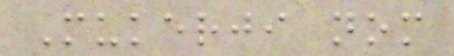Mukerji nom
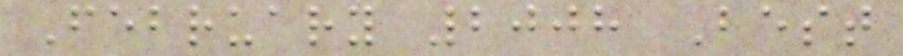February 2008 Best
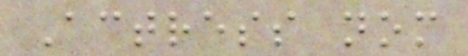Actress nom
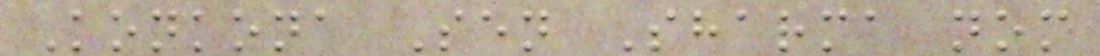Konkona Sen Sharma nom
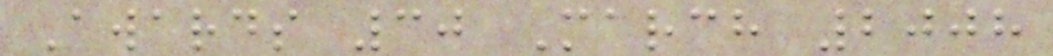Awards 30 March 2008
